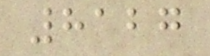8127
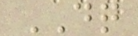DQ
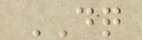DQ
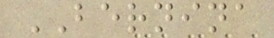BERNINA
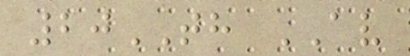20TH AV
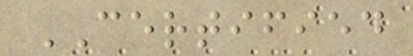CERTIFIED
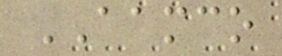AAMCO
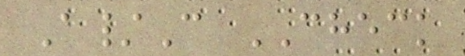A/C CHECK
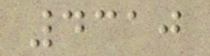4310
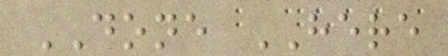DONE HERE
